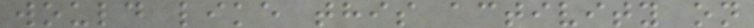would like this activity on
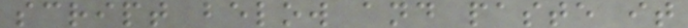script below and paste it
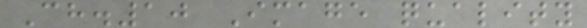Ch.10 Image quality
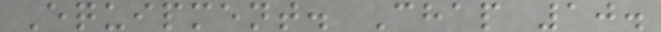Equipment. Chap 10.
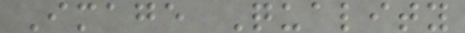Image Quality
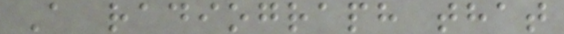A radiograph that
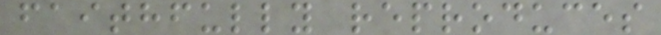faithfully reproduces
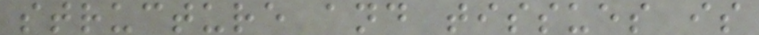structure and tissues is
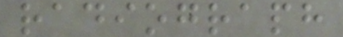radiograph
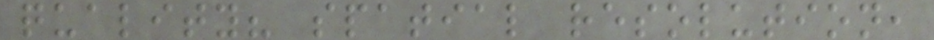quality? spatial resolution,
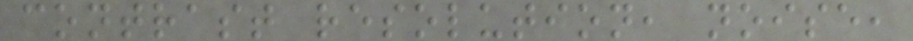contrast resolution, noise,
